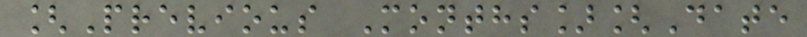[Previous Months][Date
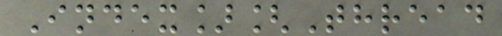Index][Thread
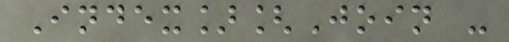Index][Join -
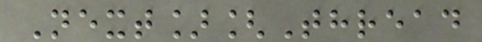Next][Thread
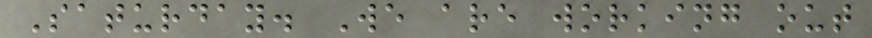Saturday. We are working out
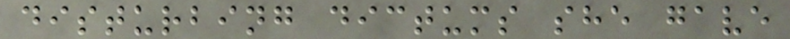disturbing dictums she gave
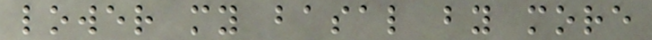lower my basal by more
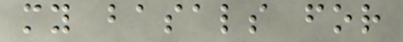my basals for
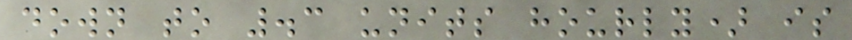down to .3 units hourly) is
